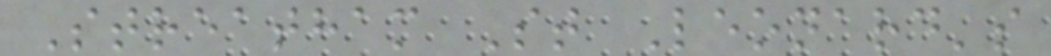Streatham St Leonard's
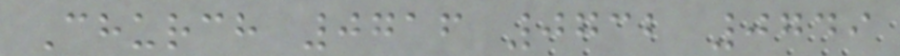Church 0716 0732 0749
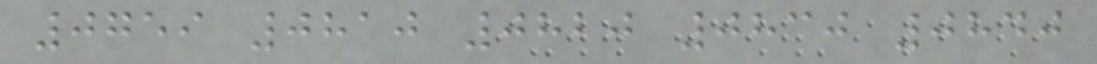0759 0810 0820 0830 0840
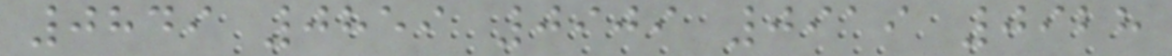0849 0859 0909 0919 0928
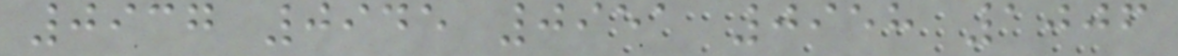0937 0945 0951 0958 1006
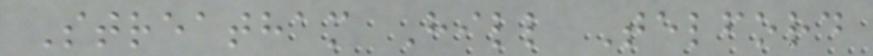Streatham Hill Telford
